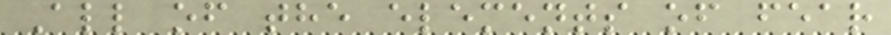All of the elements of fear
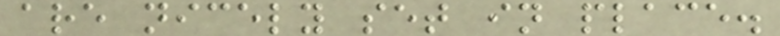are nicely set in place.
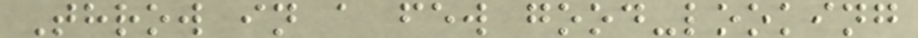Throw in a few good-looking
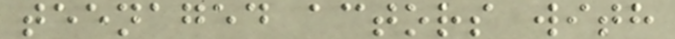teenaged actors with
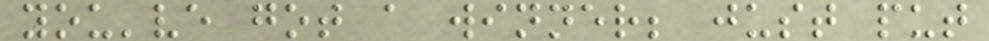you've got a winner; just put
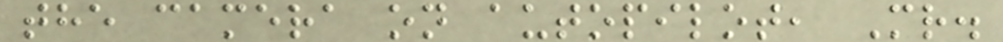the camera on autopilot, Mr.
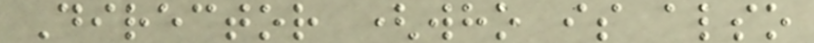Director (who is also
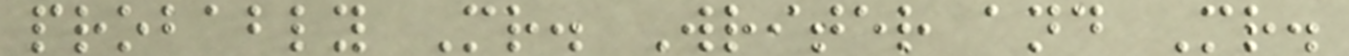probably Mr. Writer and Mr.
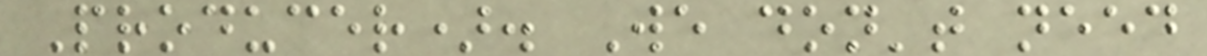Producer). We don't need
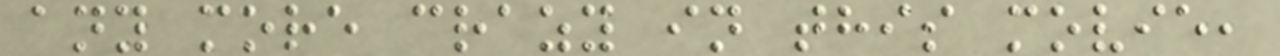any more crazy in this movie,
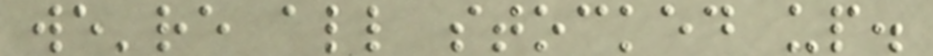we're all stocked up.
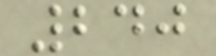240
